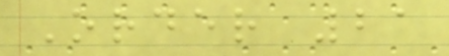Order 21
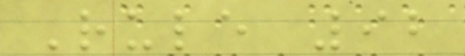Rule 92
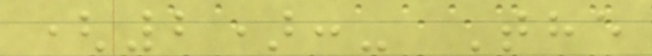(2):- The
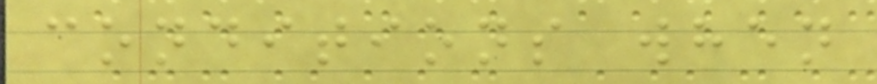conditions when
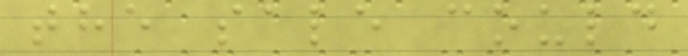the sale could
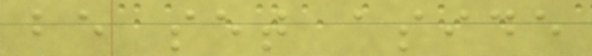be set aside
